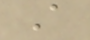A
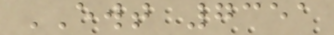EWT 7351
